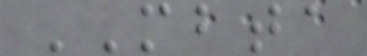MBTA
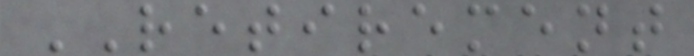RETIREMENT
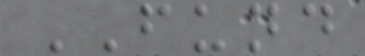FUND
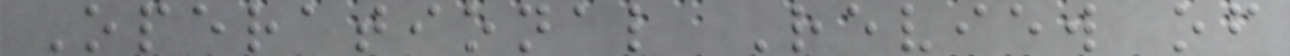Operational Review of
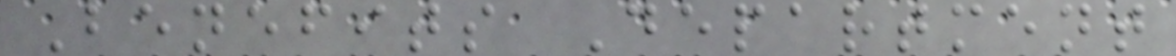Benefits Department
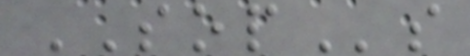SOPs
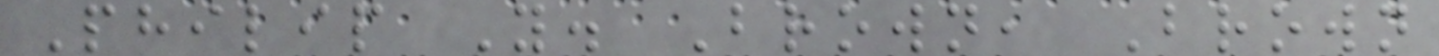Philip Y. Brown, Brown
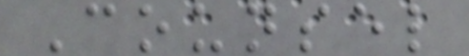Counsel
